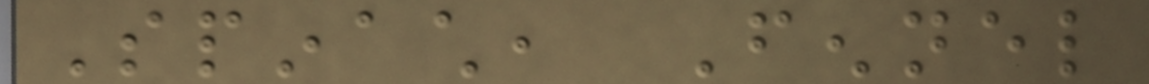Spinach, Fennel
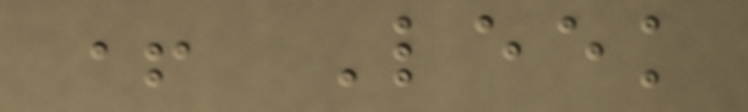+ Leek
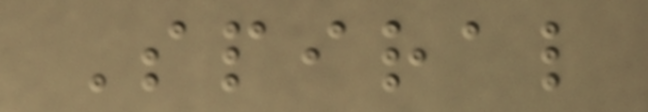Spiral
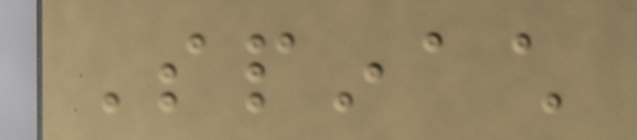Spinach
